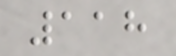118
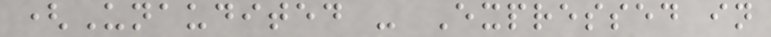(Unaudited - Expressed in
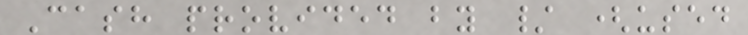Cash provided by / (used
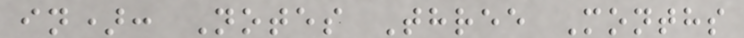in): Notes Three Months
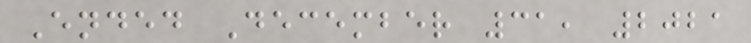Ended December 31, 2021
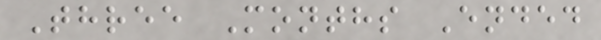Three Months Ended
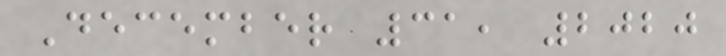December 31, 2020
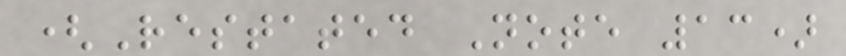(Restated Note 13)
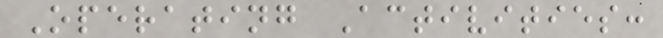Operating Activities:
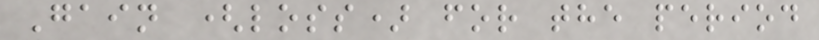Gain (loss) for the period
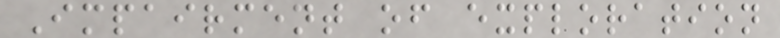Impairment of exploration
